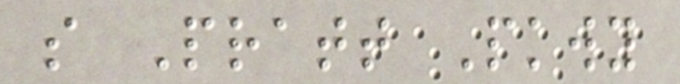s Pratt Pkwy
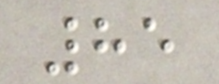85
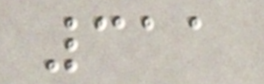311
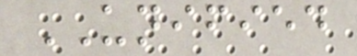UNIFIED
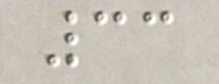33
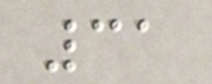31
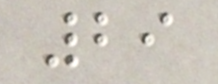29
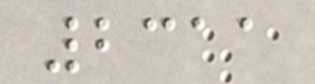2311
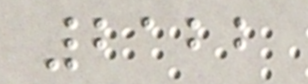2122
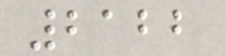2122
